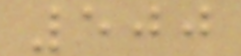500
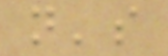n's
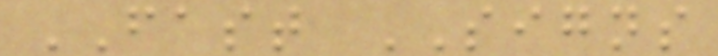FAST SIGNS
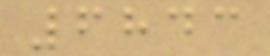6843
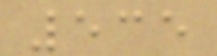535
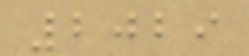2029
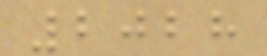2028
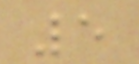5
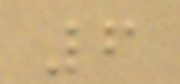6
